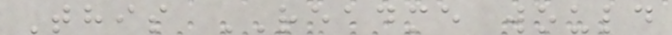This README would
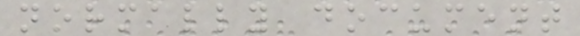normally document
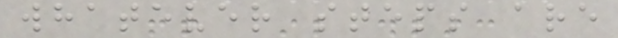whatever steps are
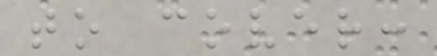to cover:
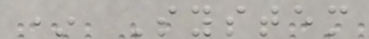* System
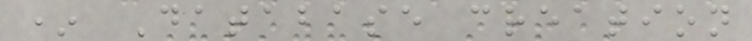* Database creation
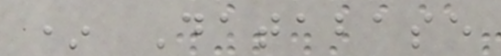* Database
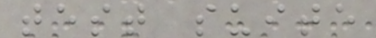test suite
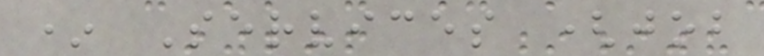* Services (job
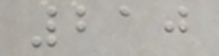210
